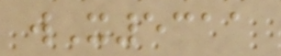wX5311
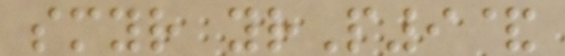smyr yrP9&
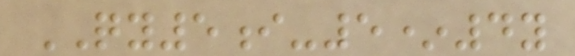QY5i-5*4y
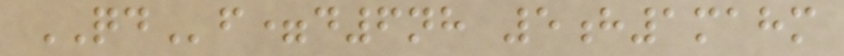QDf=d6nh 5h1mahm
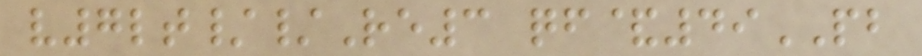v7lt//Re3 qf&49PB
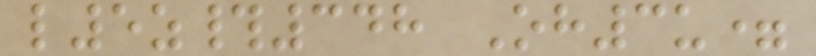l5z#348 Oh3u=
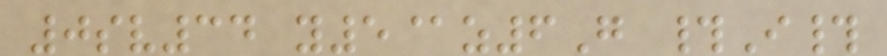0sv34 y5@z6G #I#
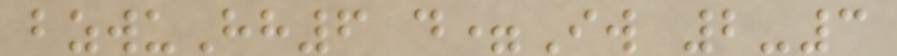bzwuHh6 d=Iw 2-3
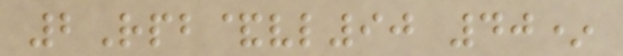2Rpb&vl90 40*
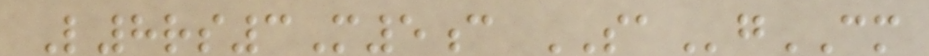L8rs3M5c SAgCM
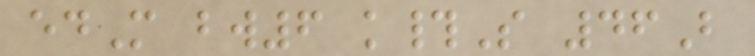edM bw6 k#S 46B
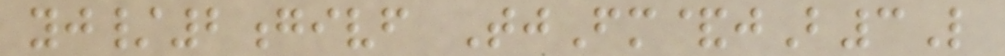yj/2givf TjFm&jB3L
